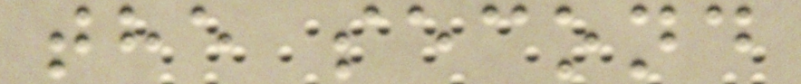the second
